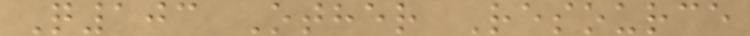Q103 Other Resource
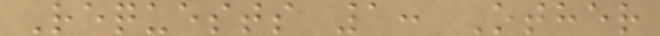Requests 1: Other
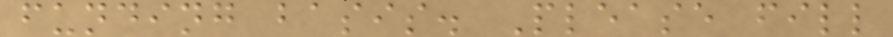funding basis. Please fill
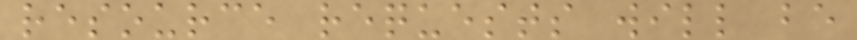resource requests will be
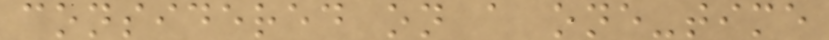considered on a one-time
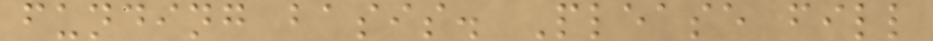funding basis. Please fill
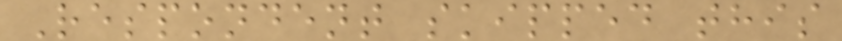Respondent skipped this
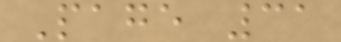Page 31
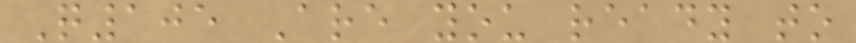Q105 Are you ready to
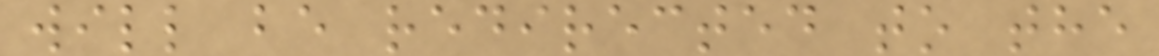will be redirected to the
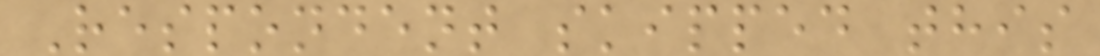Respondent skipped this
